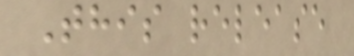This release
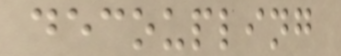decoupling
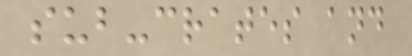sub-crates and
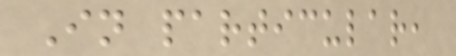In particular,
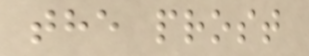the prost
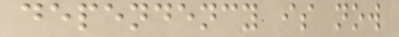dependency is now
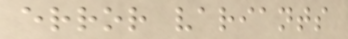error variants
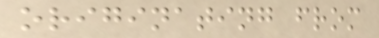originating from
